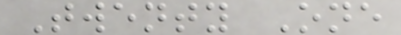Twenty One
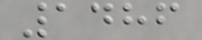1486
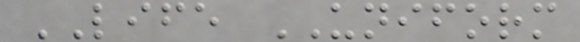LIFE UNIFORM
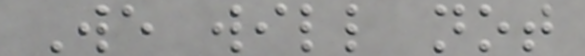We will not
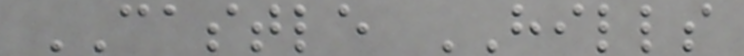CASTLE HILLS
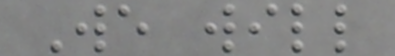We will
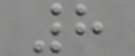8
